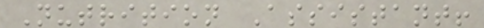Nutrition Assistant!
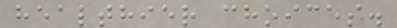healthier choices.
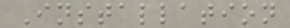Installation
